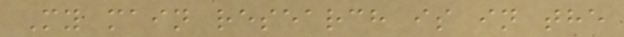My main research is in the
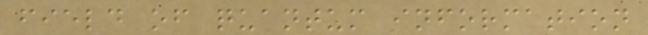field of quantum information
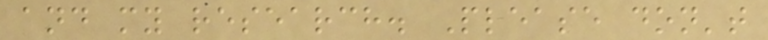and my research. Please don't
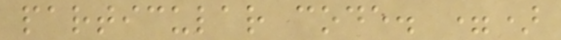particular code. =)
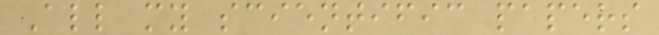All my scientific papers
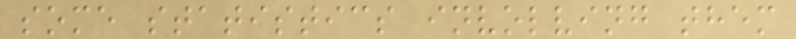some statistics involving them
